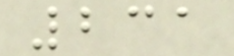231
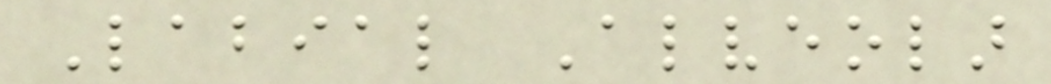Labial Alveolar
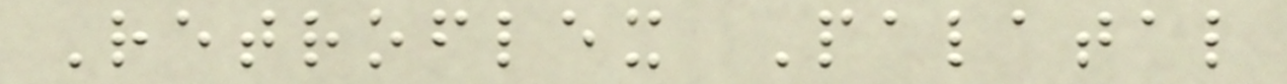Retroflex Palatal
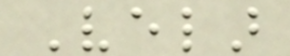Velar
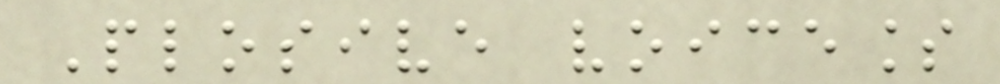Plosive voiceless
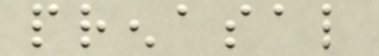prenasal
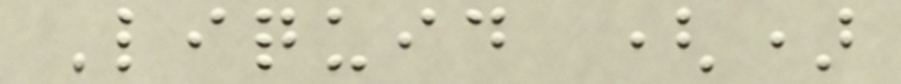Liquid ()
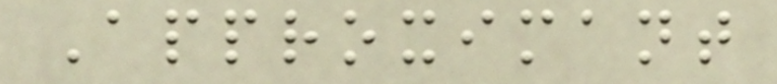Approximant
